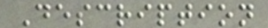Description
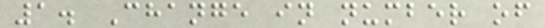1. Change in number of
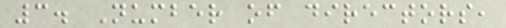3. Number of directors,
